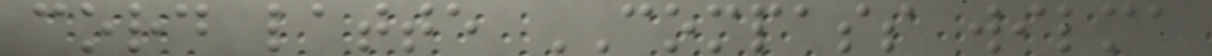cord latte COMPASS wilma
